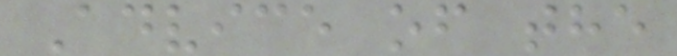Advice of the
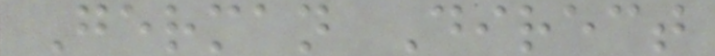German Direct
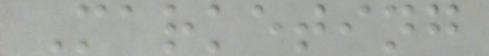Marketing
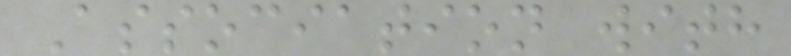Association with
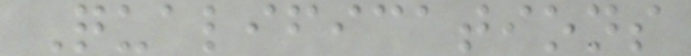Qualifications
